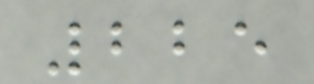225
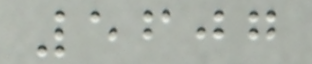5607
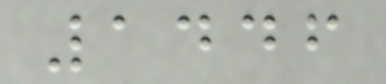1446
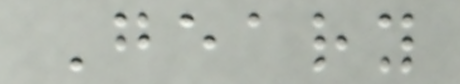Geary
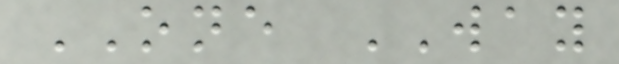ONE WAY
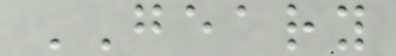GEARY
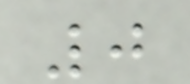0
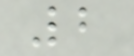2
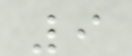9
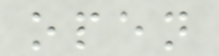open
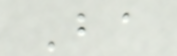Ba
